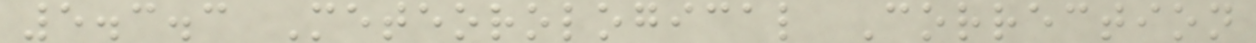5.3.3 Meteorological Correction
